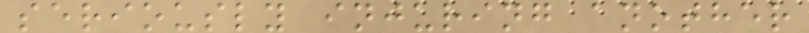seriously injuring another
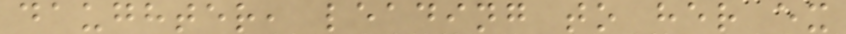daughter, leading to her ex
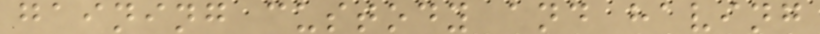gaining custody and having
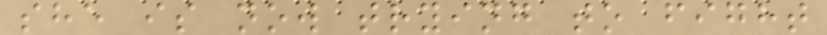she is now trying to fight
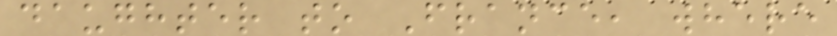daughter to France, where
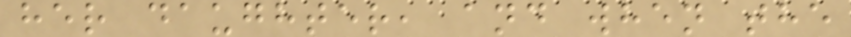her daughter, and when the
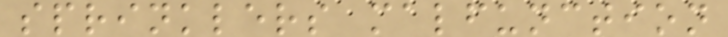sprinklers malfunction
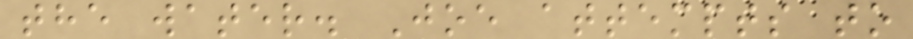the water. Joe attempts to
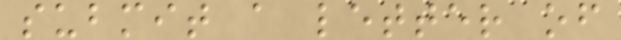submit a letter of
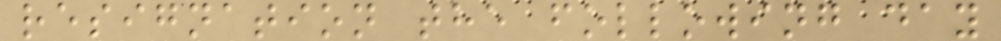resignation the following day
